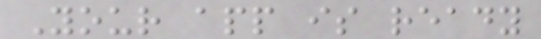Your app is ready
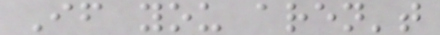If you aren't
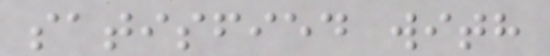satisfied with
